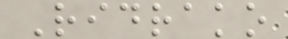Ridrako
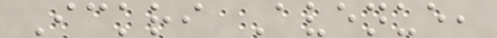Ickri Avenue,
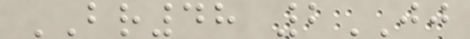BR48 2JJ
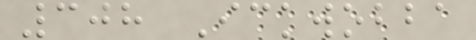308 Ickwobba
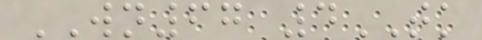WN67 4TK
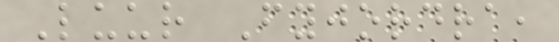Luur Fyjordra,
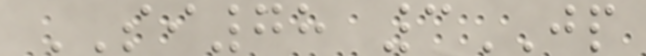SI78 3JP
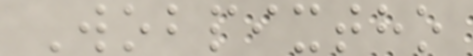Wobpixtho
